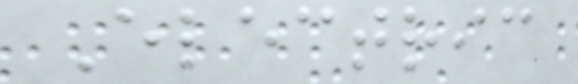Electric
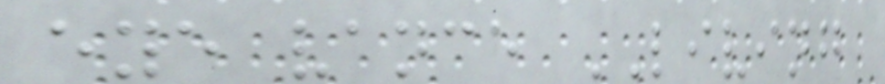eye vance LIVING
